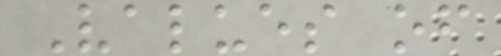Values of
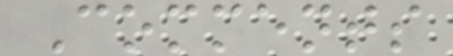Comments
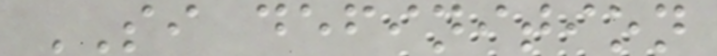SI definition
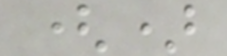()
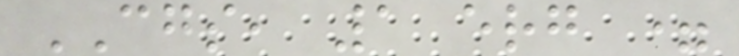CGS, 1 erg =
